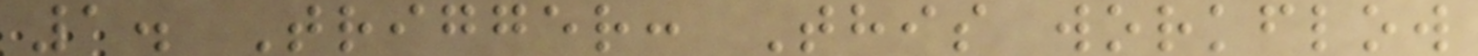1. Trigger: This workflow
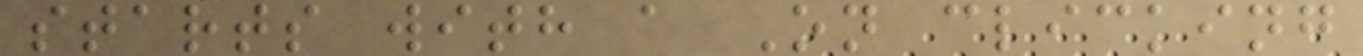starts with a On clicking
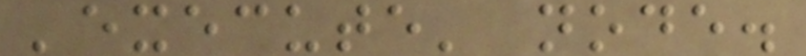'execute' node.
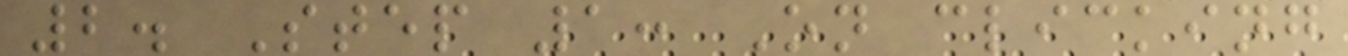2. Step 1: On clicking
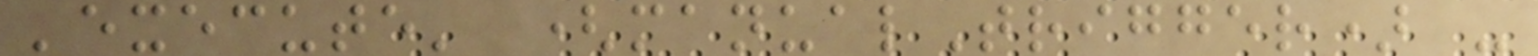'execute' (manualTrigger) -
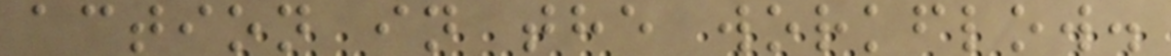action in the workflow.
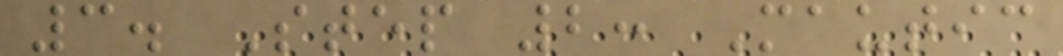3. Step 2: Mautic
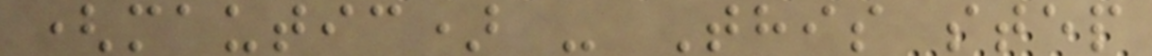(mautic) - This step
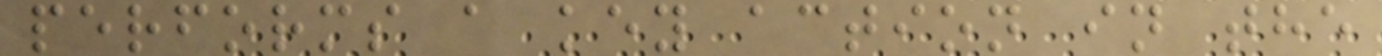performs a key action in the
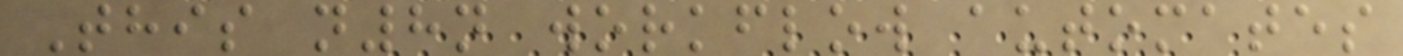This n8n workflow automates
